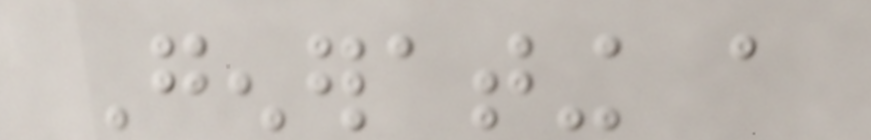Generating a
